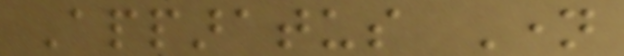Apparatus Name
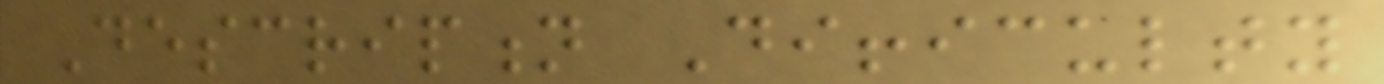Description Difficulty
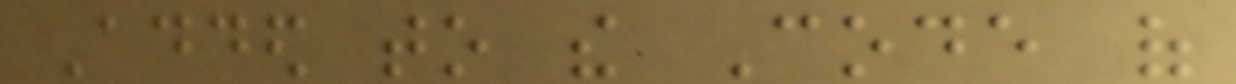Added to the Code of
